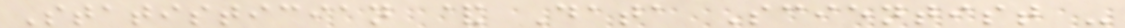Statistician & Data Scientist -
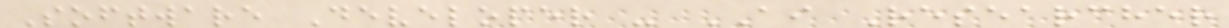Software Developer - AI Researcher
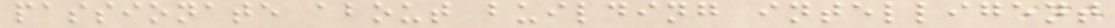passionate about building intelligent
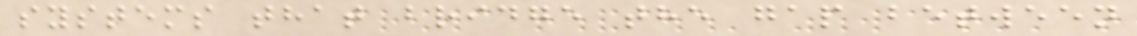systems that bridge the gap between
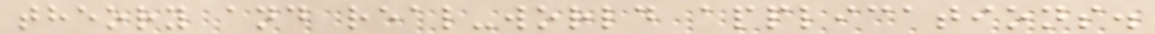theory and real-world applications.
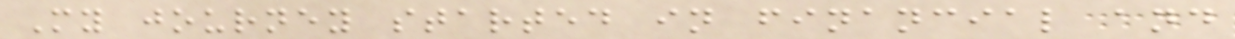My journey started in financial and
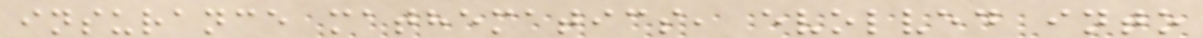insurance mathematics, evolved into
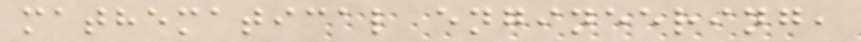mathematical engineering,
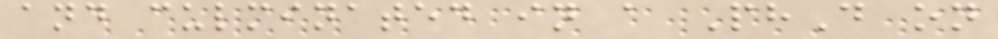and culminated in a PhD on
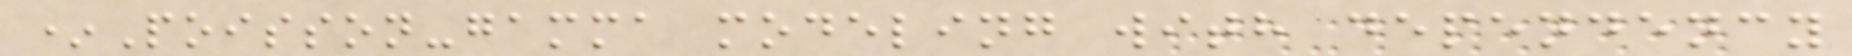*Poisson-gamma modeling with dependency
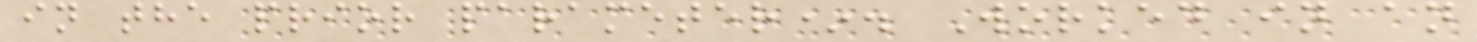in the prior parameter*. Worked in an
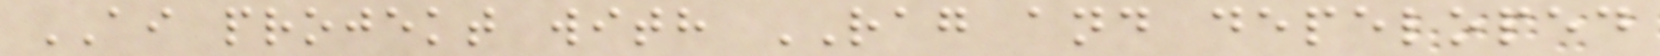AI projekt with RAG and depeloped
